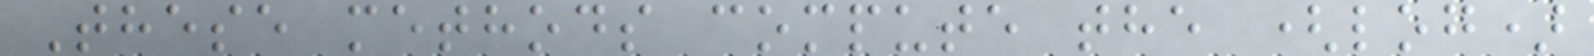These methods compute the (log)
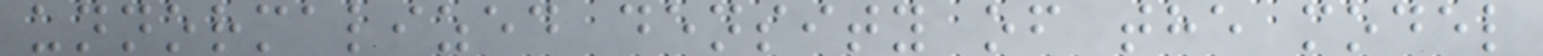unnormalized density of the model
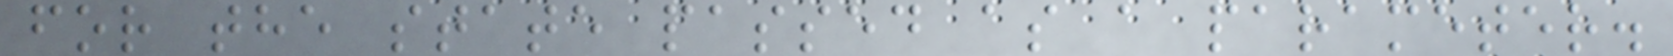for the state passed as a parameter.
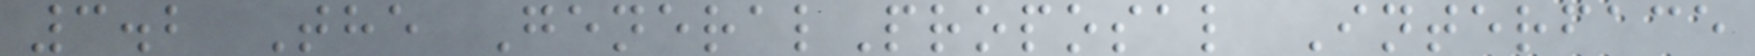3.2 The GeneralProposal Interface
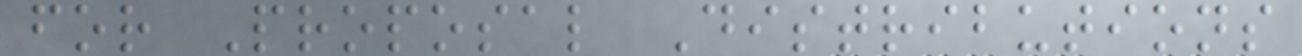for Proposal Distributions
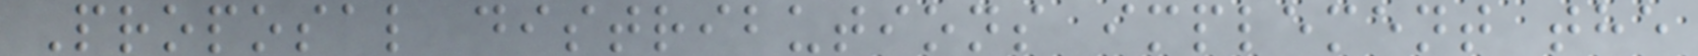Proposal distributions implement the
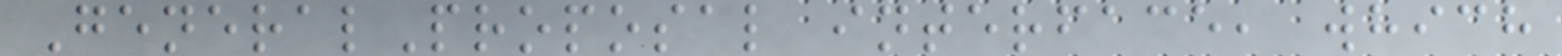GeneralProposal interface, which
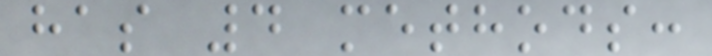has 4 methods:
